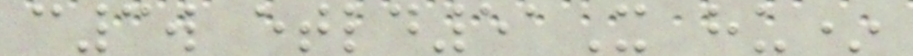c3w etld51X hu*
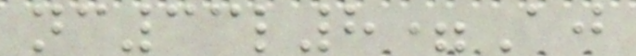nc33l8=Aj
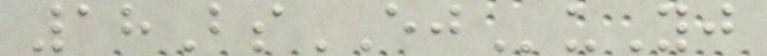18BsEJuYj
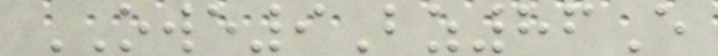OWE9Bz86E
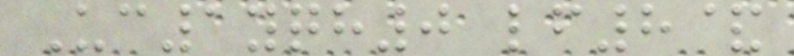Uc1yqh0 lf8&
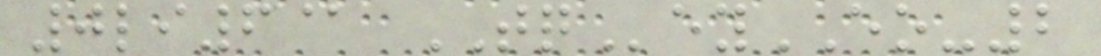0li6@ TQeyEO-2
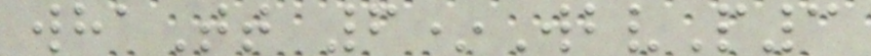whaTt 6*WbvP3
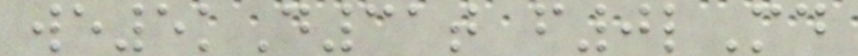we5kD31t f0lMd
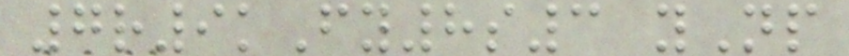7r9kFy8s3 yNp
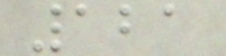121
